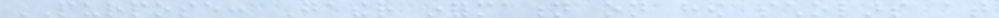PURPOSE: Gather information on how scholars at
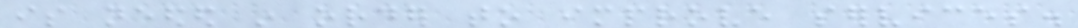is needed in order to improve services.
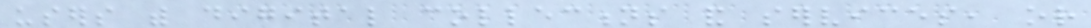users with digital collections and services, or
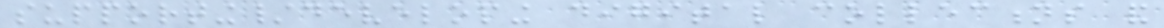supporting/developing digital collections and
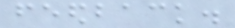feedback.
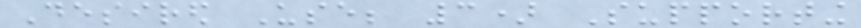Desired Use; 3) Supporting
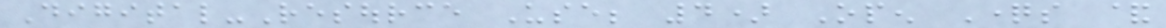Digital-Resource Use; 4) Open Questions &
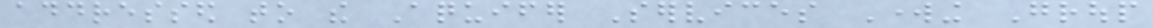addressed to the Aquifer Services Working Group
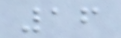16
